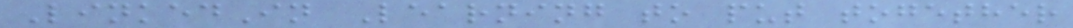LinkedIn Learning to put together
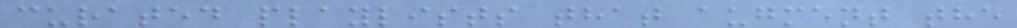curated playlists that augment the
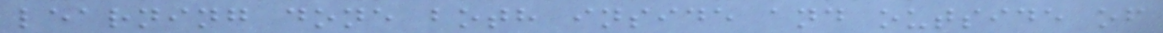learning done both inside and outside of
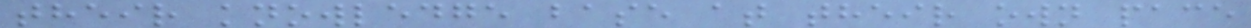their knowledge base at their own pace
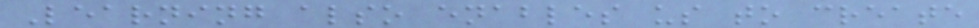Learning also enables us to create
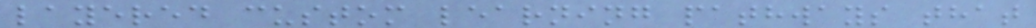layered custom learning pathways that
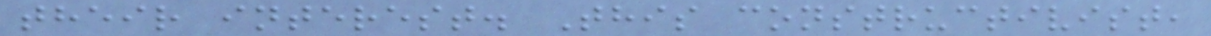their interest. This constructivist,
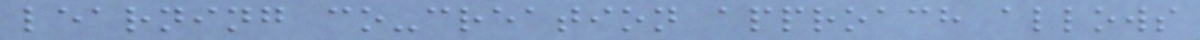learning co-creation approach allows
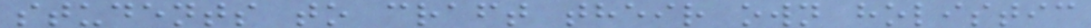students to craft their own holistic
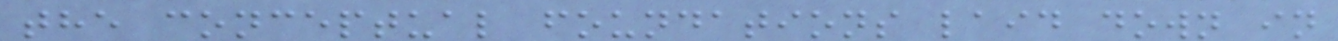the conceptual foundations laid down in
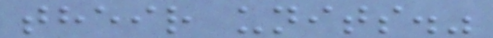their units."
